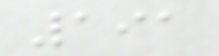191
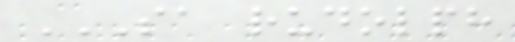SA RUDOLPH
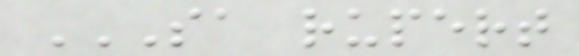SA RUPERT
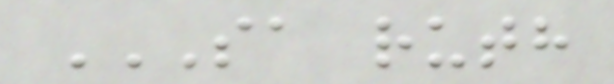SA RUTH
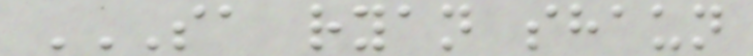SA RYAN SHAUN
